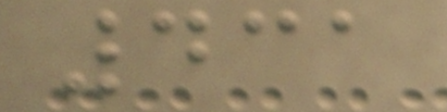431
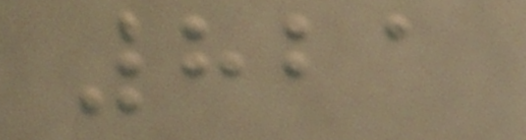821
